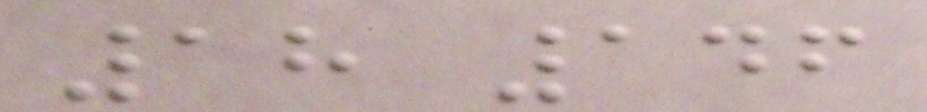18 146
